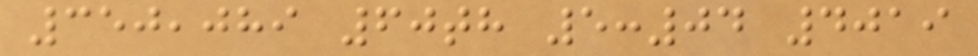350,089 60th 5:04 4019
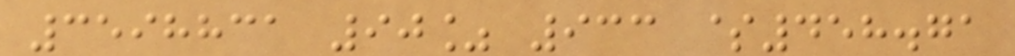3598831 90% 933 $458.71
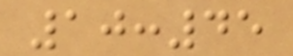10:45
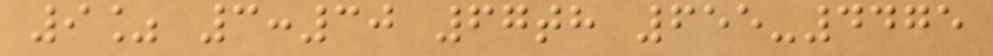9% 3:30 67th 655-4475
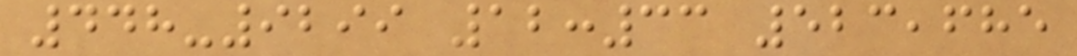448-9299 12:33 523,685
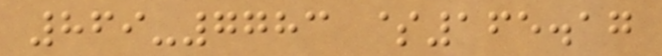869-7783 $165.17
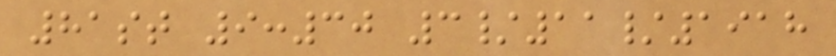81st 9:30 3/11/1918
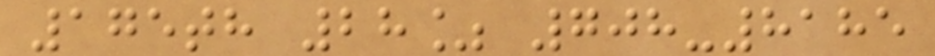175th 28% 708-8185
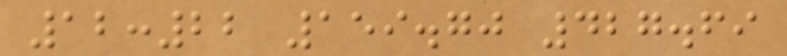12:22 159.70 427.69
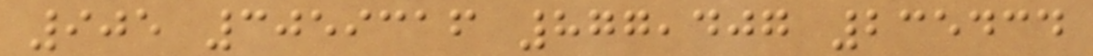905 3059316 877,407 235434
